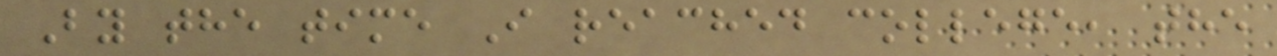By the time I reached college, the
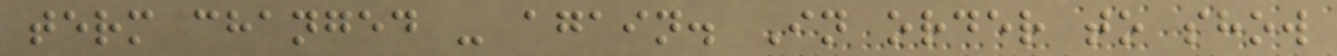term changed - again. In order to show
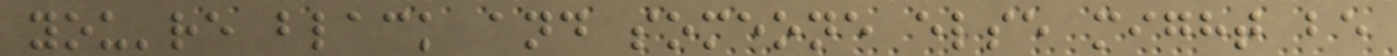you're black and someone else might be
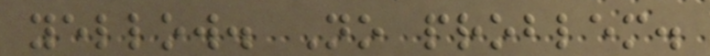yellow. No problem.
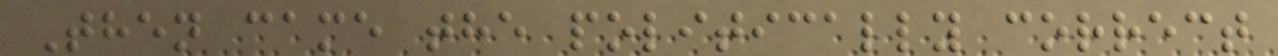Then came the politically correct
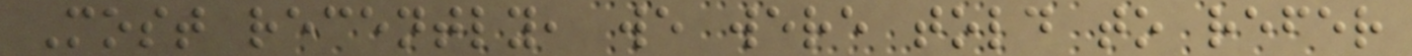Most recently, we were told to refer
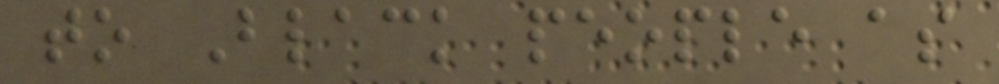to Black people as
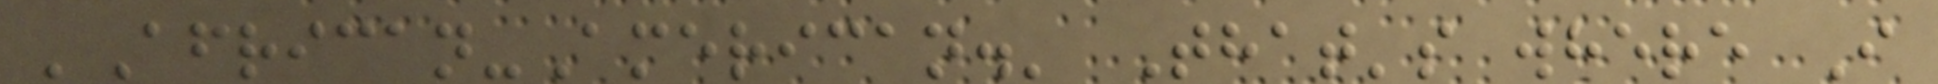'African-American.' That's where I
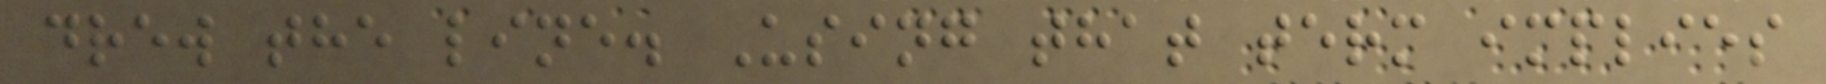drew the line. Using that term implies
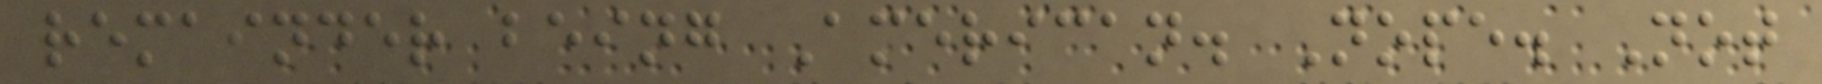remainder being American. Nope. Not
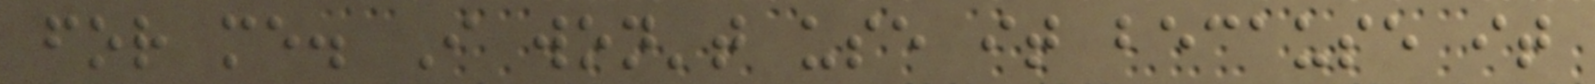for me. I won't use it because it
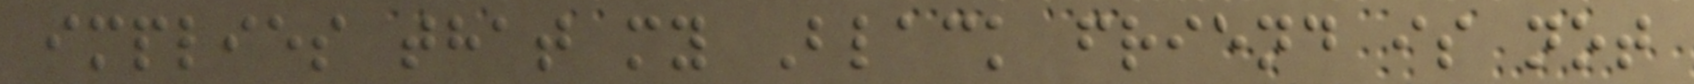implies that my Black friend is not
